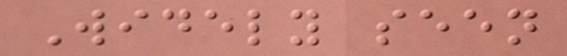Widely seen
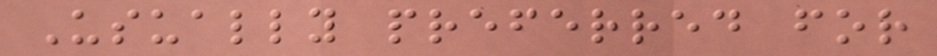Usually preferred for
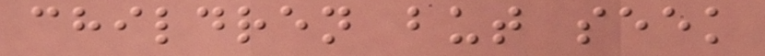children but seek
